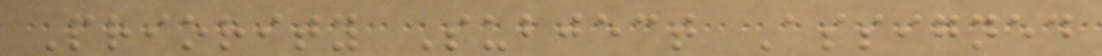Priority Subject Assigned
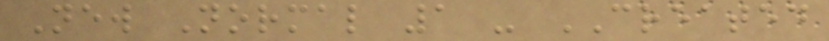New Normal 1 - CREATED
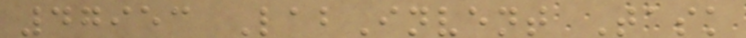47953 LabInvent Task
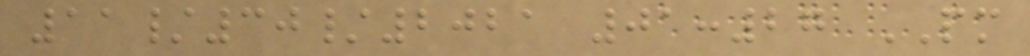11/30/2021 01:27 PM
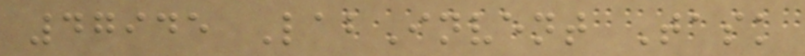47945 LabInvent Task
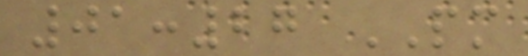01:27 PM
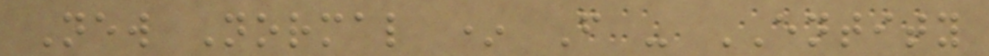New Normal * F - ENTITY
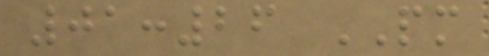01:26 PM
